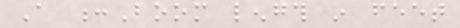A :Boom length in feet
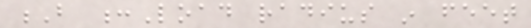B :Load radius in feet
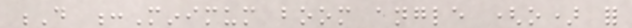D :Minimum boom angle (o) for
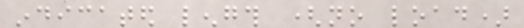indicated length (no load)
